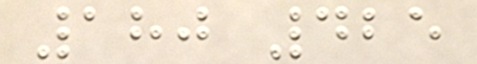180 425
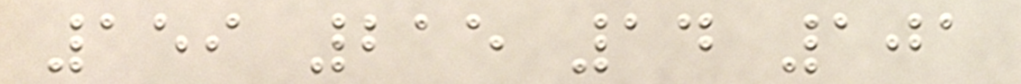159 215 14 101
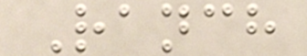Ranch
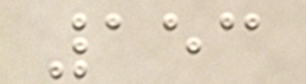153
